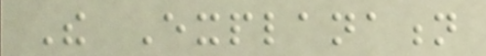The Explanation
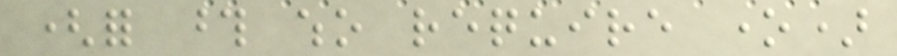(for those who require one)
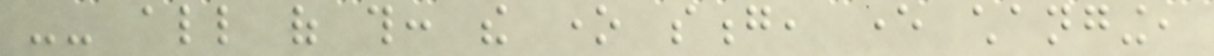-- all of this: the one song, ever changing,
